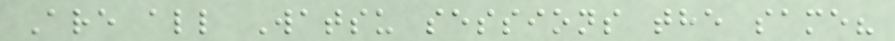Are all Watsu sessions the same?
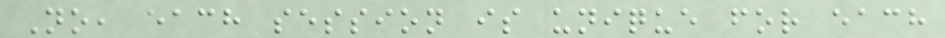No, each session is unique for each
